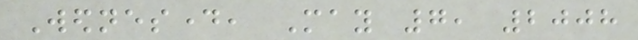Wednesday, May 7, 2008
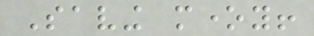Saving money!
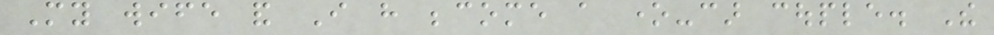My wife and I have become a one-car couple. The
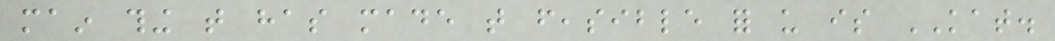main thing that has made that feasible for us is KAT.
